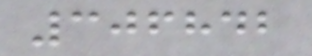306842
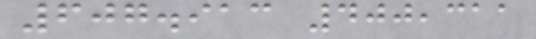607.913 400,311
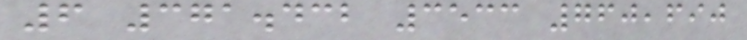6 371.432 3533 760,690
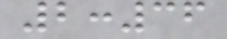2:36
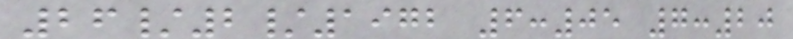26/2/1972 6:05 7:20
